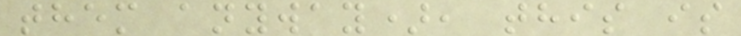them anyway), this is
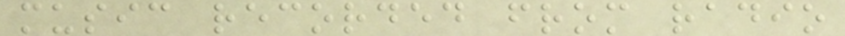music recorded from radio
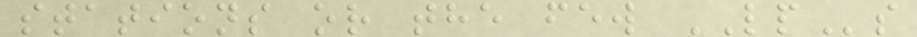stations or the few LPs
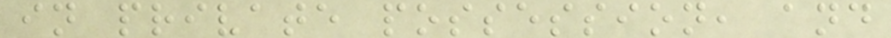in private possession, and
